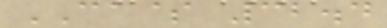CA$ 32.4
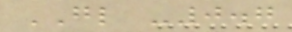GL -0.7
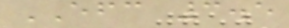EFC 3.5
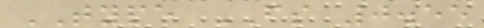TYPE FS 0.55
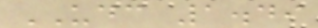UDC 1.49
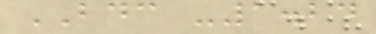BDC -1.24
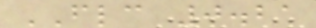FLC 0.21
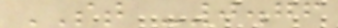ST -0.76
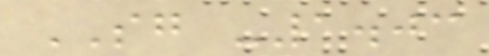SG -1.03
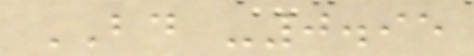BD -0.95
